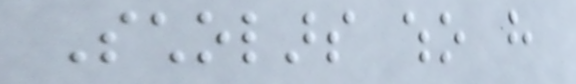Scholars who have
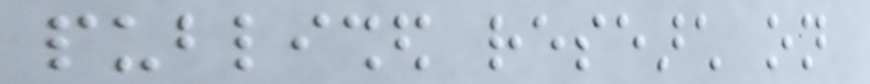published research on
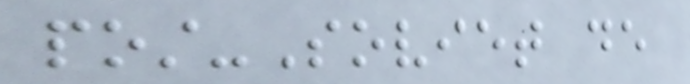post-Soviet de
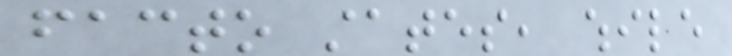facto states, while
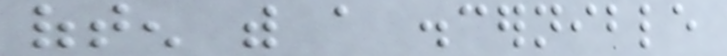often with a discernible
